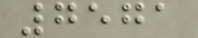7571
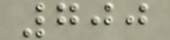700
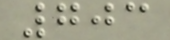703
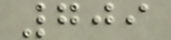709
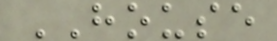HOUSE
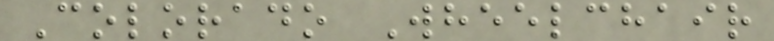Colorado Wheelchair
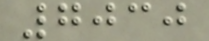7030
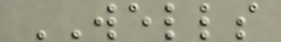WELLS
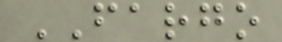FARGO
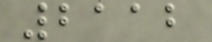2112
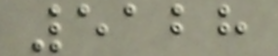5128
